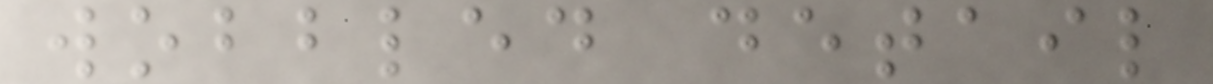wobbled detail
